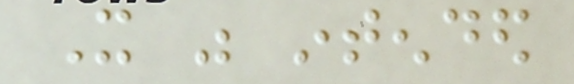It was intended
